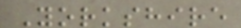Yorkshire
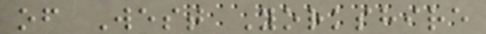of West Yorkshire
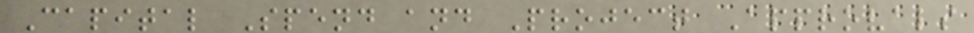Capital Spend and Project Approvals
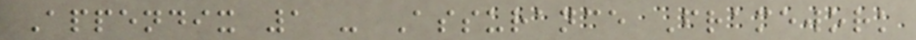Appendix 1 - Assurance Framework
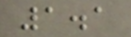1.1
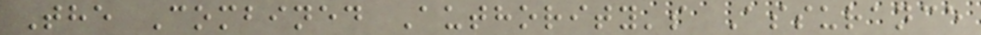The Combined Authority's Assurance
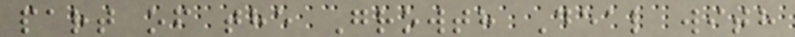part of the Growth Deal with
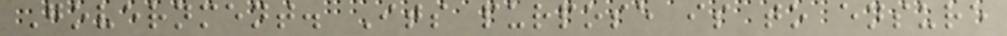Government. Its purpose is to ensure
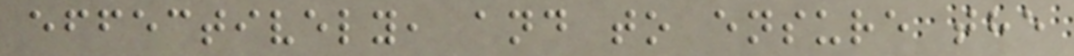effectively, and to ensure the
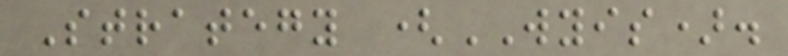Strategy (WYIS).
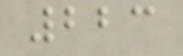223
